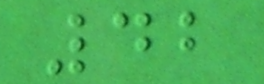42
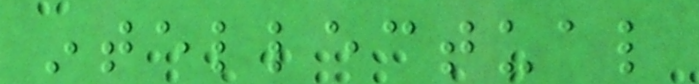intellectual
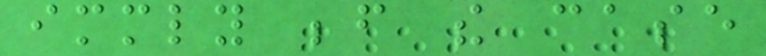immediately before the case
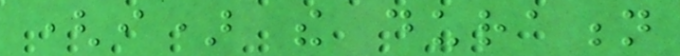(i) the duration
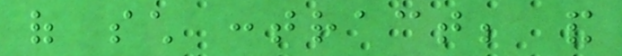of such contract; and
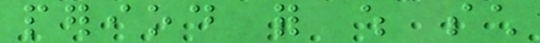period for which such
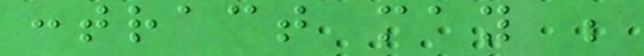contract may be
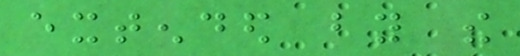extended by the
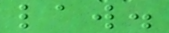law.
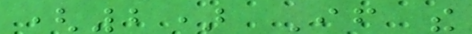(2) If the
